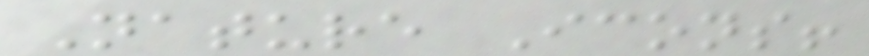Nature Icons!
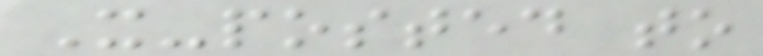X-posted to
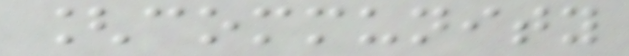[community
